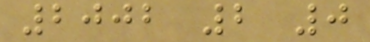2002 2 0
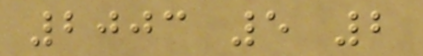2003 5 2
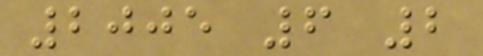2005 6 2
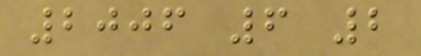2006 6 2
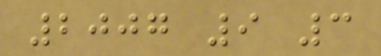2007 9 3
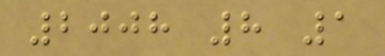2008 8 1
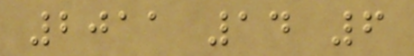2011 14 6
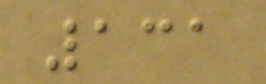131
